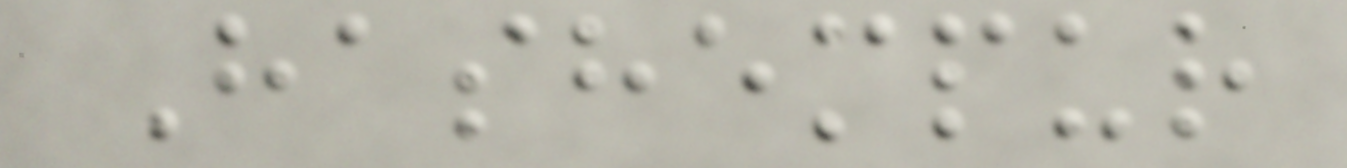Hashempur
